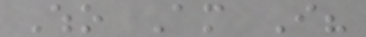Who Am I?
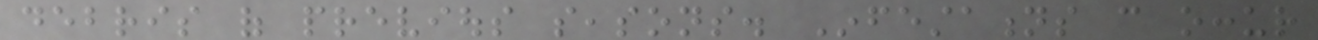debris of previous seasons. Infestations can occur
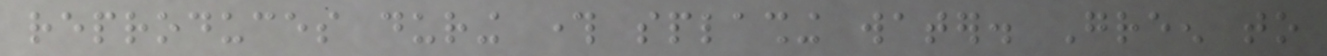reproduces during through splashing water. Green to
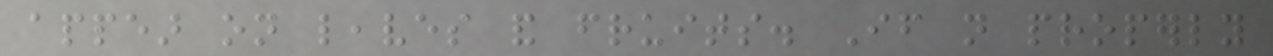appear on leaves and fruits. If not properly
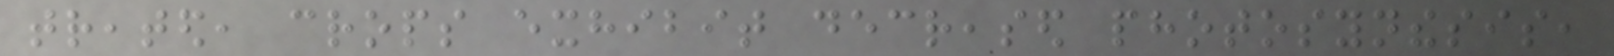treated, crops exhibit decreased photosynthesis,
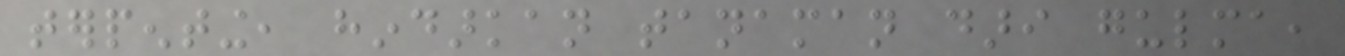terpenting, hindarkan tanaman dari gulma,
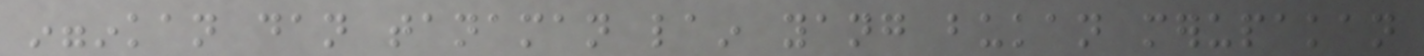ingginkan dan tanaman lain yang bukan merupakan
